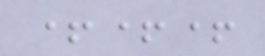+++
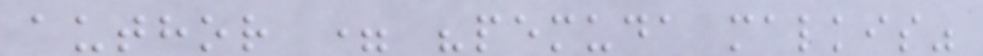author = "pemuda malkis"
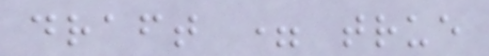draft = true
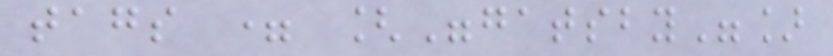tags = ["gatsby"]
